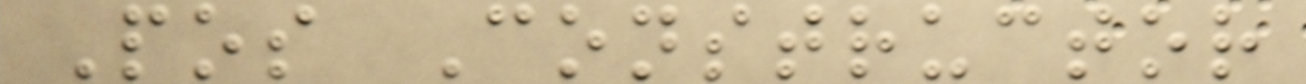Pos Constructor
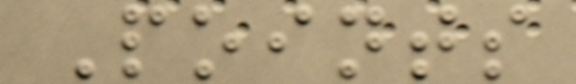Points
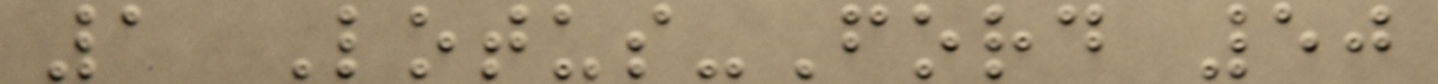1 Lotus-Ford 50
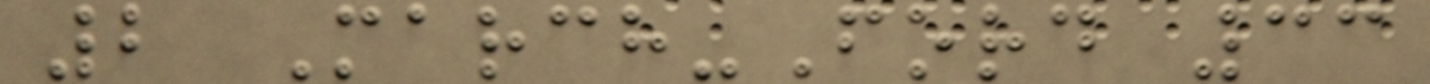2 March-Ford 33
